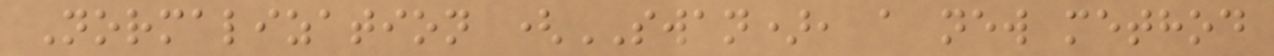Normalization (SWAN), a new method
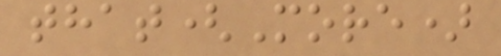that(More)
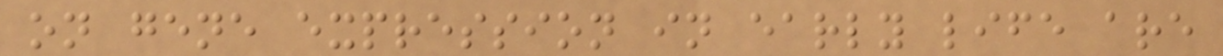on gene expression in early life are
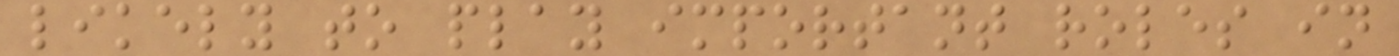likely to play important roles in
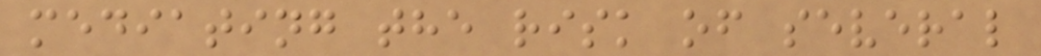mediating the risk of several
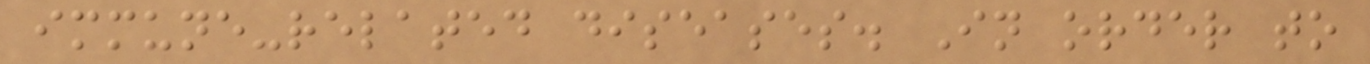immune-related diseases. In order to
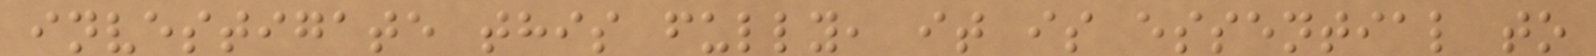investigate this fully, it is essential to
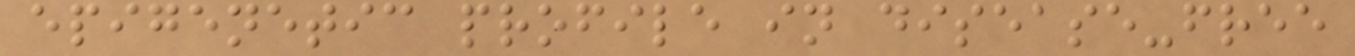epigenetic profile in disease-free
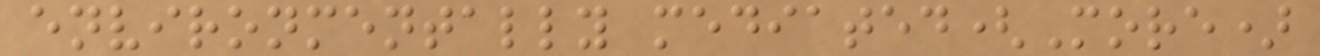environmentally mediated(More)
